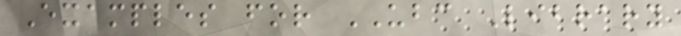Examples for UBC Library
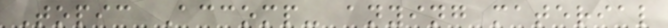Topic Accomp- anying material
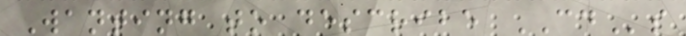Wanting to describe CDs
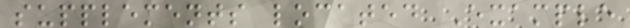supplements located Example
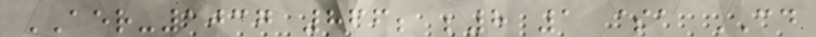AER-1037 866; ;8 1 $a CD
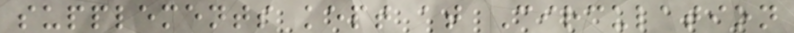supplements kept at Circulation
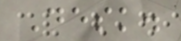Desk.
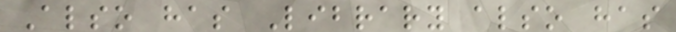Also has Library also has
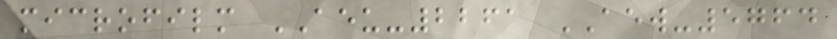microfilm AEU-2261 AEW-5764
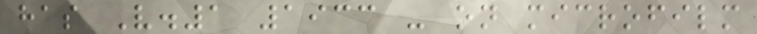has V.1 1933 - on microfilm
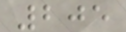205
